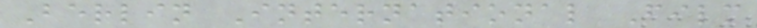Berlin International Film
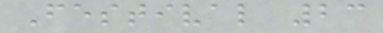Festival 23
